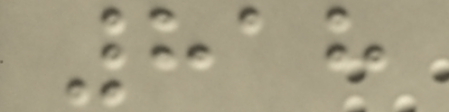818
